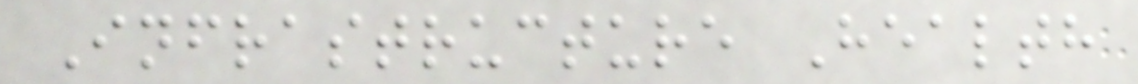Infrastructure Health
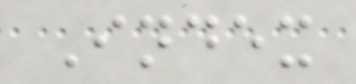Index
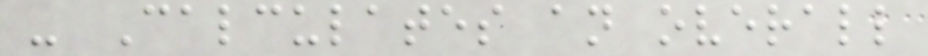- Calculates an overall
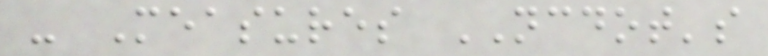- Measures NCDOT's
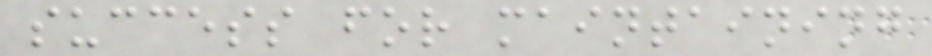success for maintaining
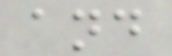and
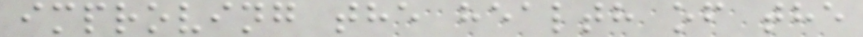improving the health of the
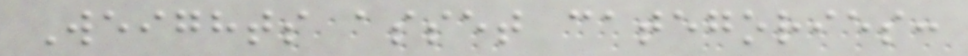Weights asset categories:
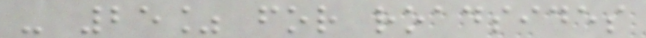- 25% for roadsides
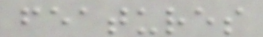features
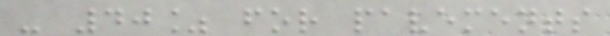- 40% for pavements
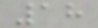18
